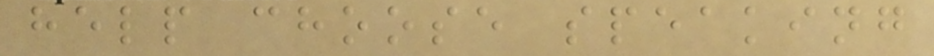help choose speaking
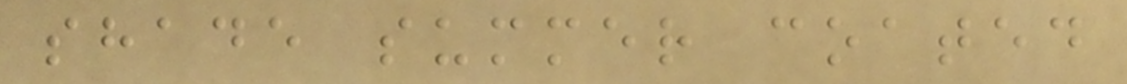shade summer coated
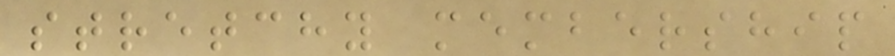stretchy membership
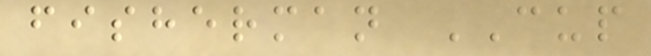fisherman CUP
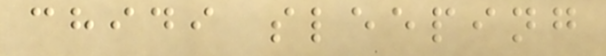chidi sleeping
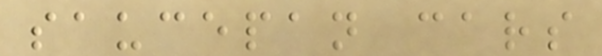saucepan cars
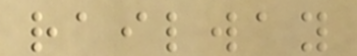railway
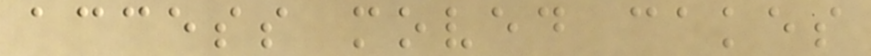access moved cakes
